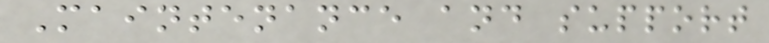Maintenance and support
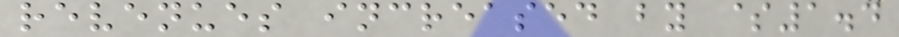revenues increased by $1.4
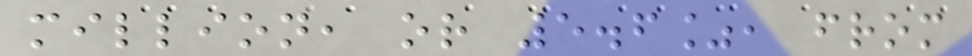million, or 5.6%, from
